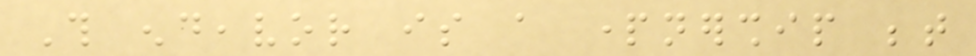This endeavor is a partnership between
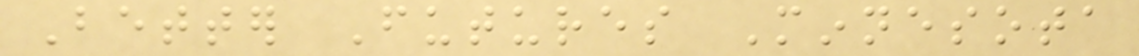Better Futures Minnesota
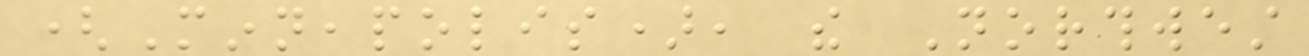(Minneapolis), the Northwest
